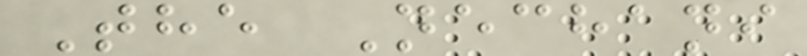The Nechani
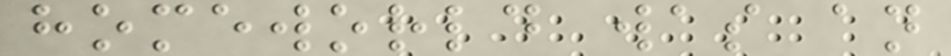homeworld was an
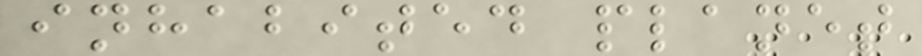inhabited planet
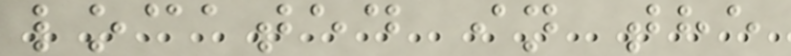located in the
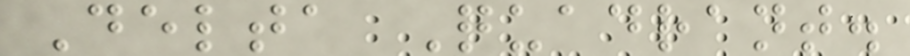Delta Quadrant.
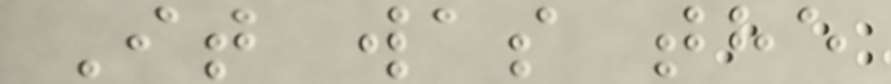It was the
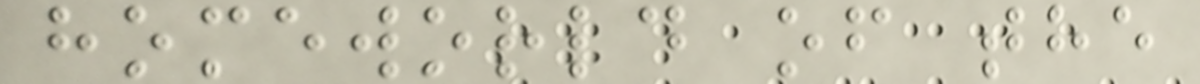homeworld of the
